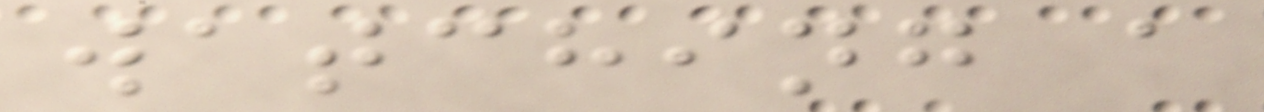watching a
